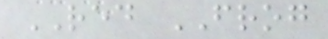RED FROG
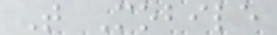T Mobile
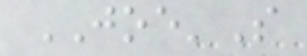JOE'S
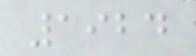1924
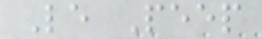Le Peep
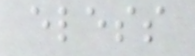eless
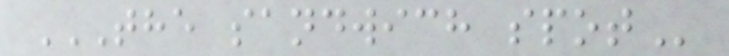THE SANDWICH SPOT
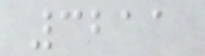3211
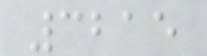3215
